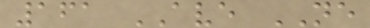161 AVE NE
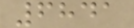6841
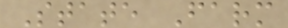State Farm
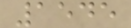1545
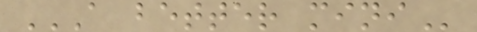A BETTER MINI
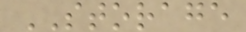STORAGE
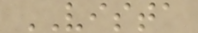VISTA
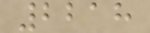2218
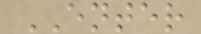ENTER
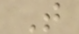T
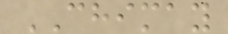CHIMAY
